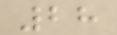28
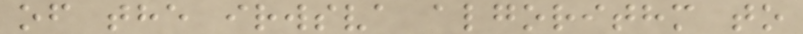of the irwsva algorithm to
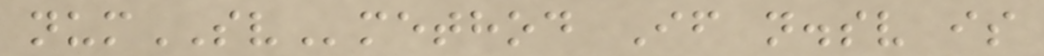numSVmethod If n.sv is
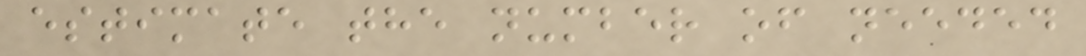estimate the number of needed
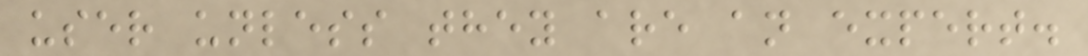user unless they are an expert.
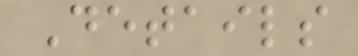Details
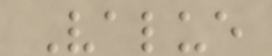Value
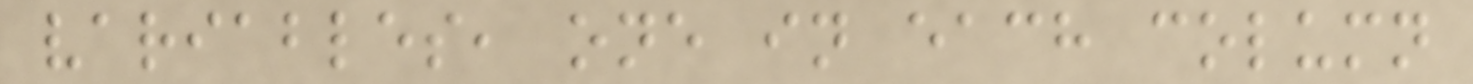variables, one in each column
